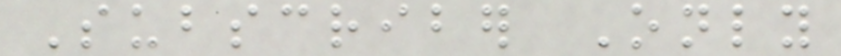Subscriber Only
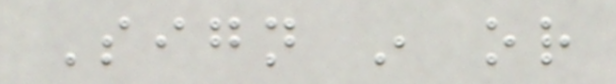Sign in or
